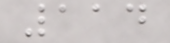114
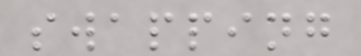swapping
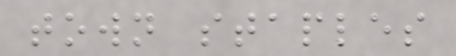town staples
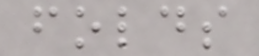folds
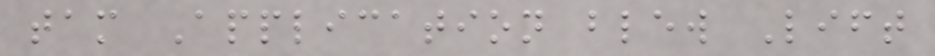tam Application blew Lift
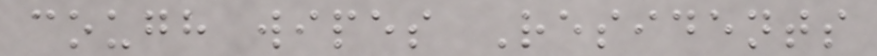cough wipes Residents
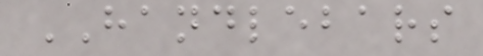HANDLEBARS
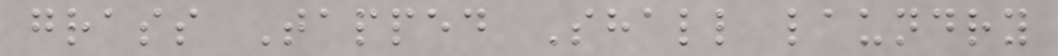grass Tapped Shall laundry
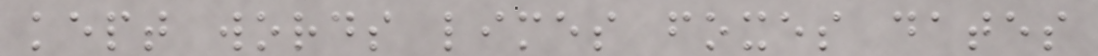kept words limes foxes dates
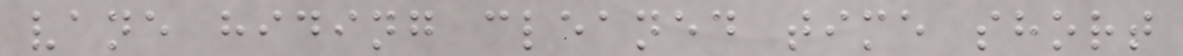vane hiding cleaned time short
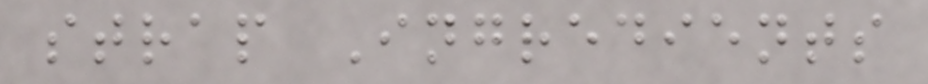strap Ingredients
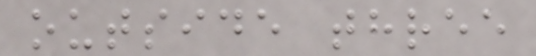outside three
